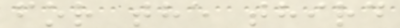for the third
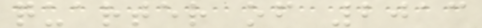quarter of 2013
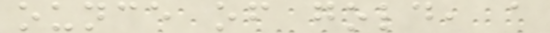ounce of gold, a
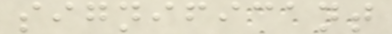significant
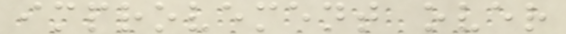improvement over
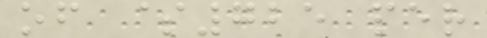of $725 per
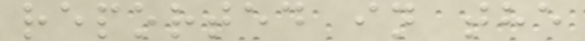reported in the
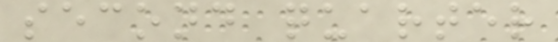second quarter
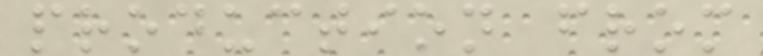production from
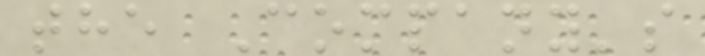the Company's
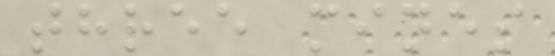three mines
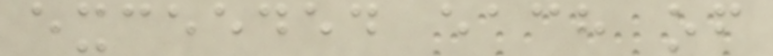exceeded each of
